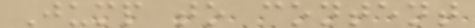Jump to content
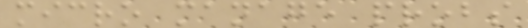micro manage probs
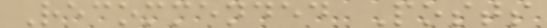Recommended Posts
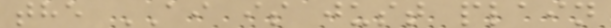the AI is just plain
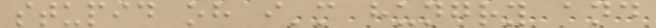stupid oh i'm hungry and
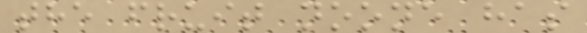the fruit noone has
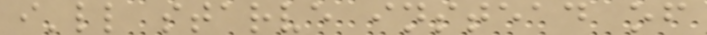i'll starve instead of
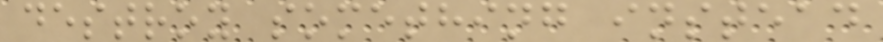destroy something instead
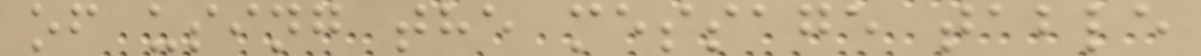of using the message table
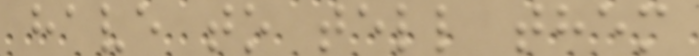have to tell them
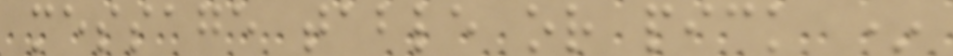message table or pick *
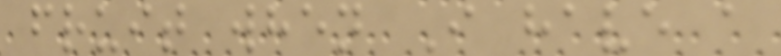fruit when I have a
